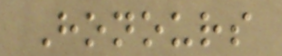Honours
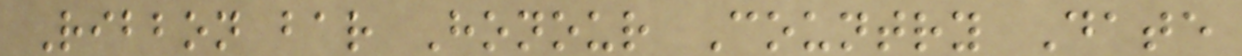Ribbon bar Honour Country Date
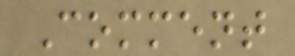Comment
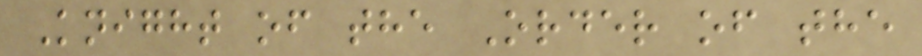Knight of the Order of the
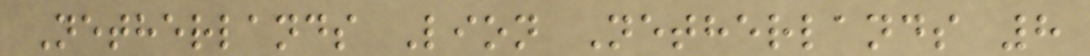Netherlands Lion Netherlands 8
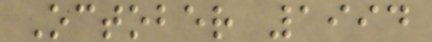October 1994
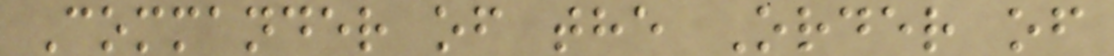Commander of the Order of
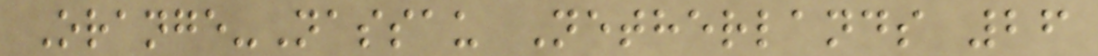Orange-Nassau Netherlands 26
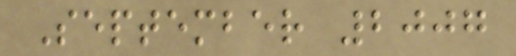September 2007
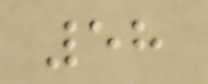58
